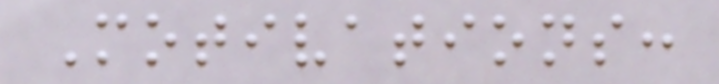Motivations:
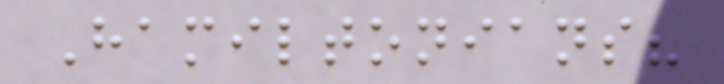Hamiltonians?
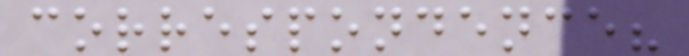correspondence?
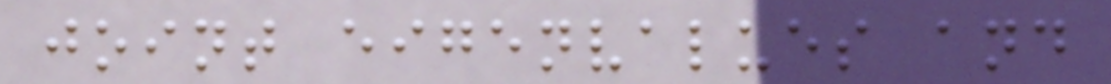joint eigenvalues and
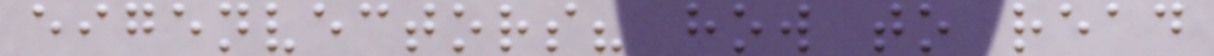eigenvectors? how to read
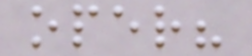oper?
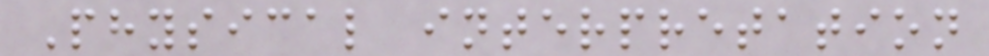Physical interpretation
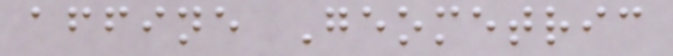affine Geometric
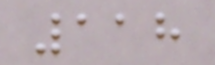118
